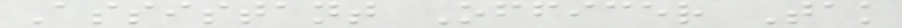Assistant Officer Tak
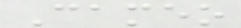Cameo
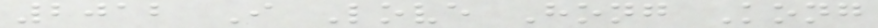2012 I Love Hong Kong
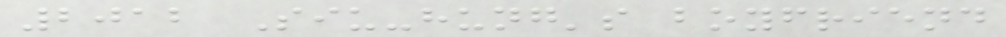2012 Siu-hung's boyfriend
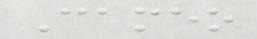Cameo
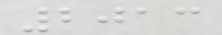2013
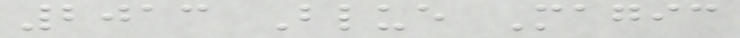2013 Blue Magic
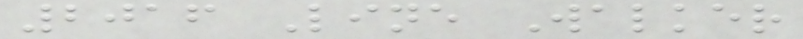2016 Line Walker
